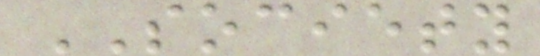SOCIETY
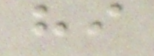hi
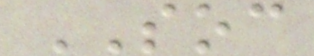SOC
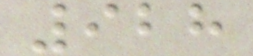928
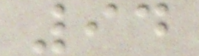94
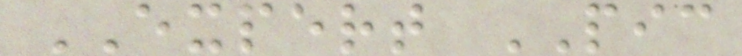EXPERT PIC
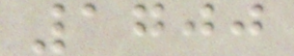1700
